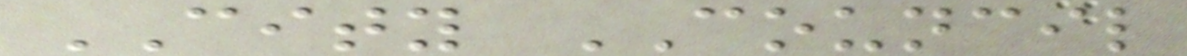CITY COUNCIL
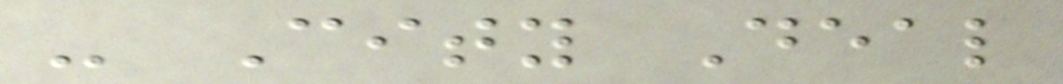- City Deal
